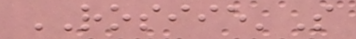ROSIIE'S
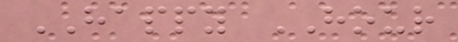HAPPY HOUR
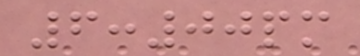6:00pm
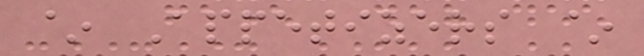~ Appetizers ~
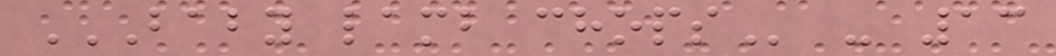BABY LAMB CHOPS - 13
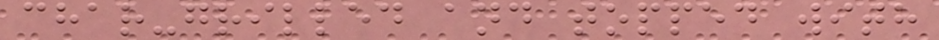char-grilled and topped with
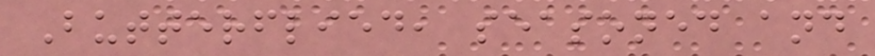Butterflied, seasoned and
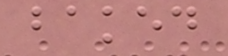baked
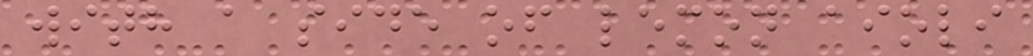with a side of lemon aioli
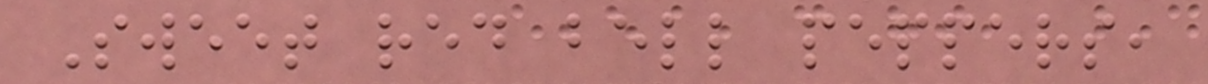Sweet red bell peppers,
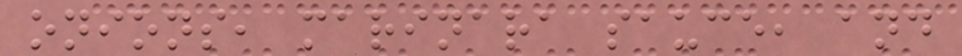onions, marinara sauce, and
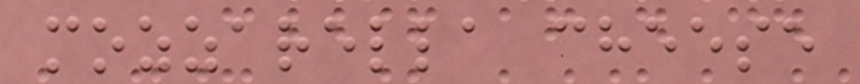mozzarella cheese
